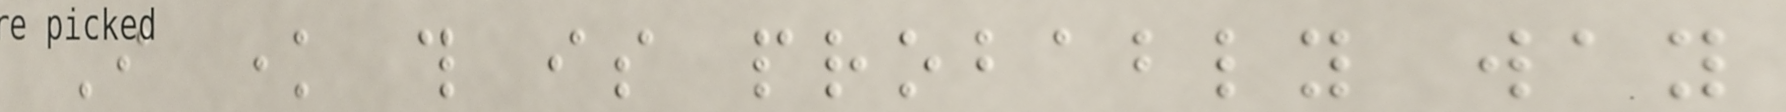I know this is probably way
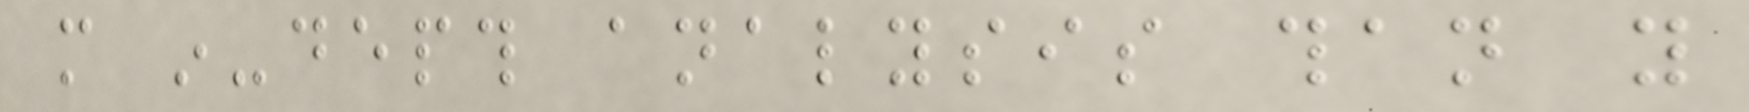more in-depth analysis than you
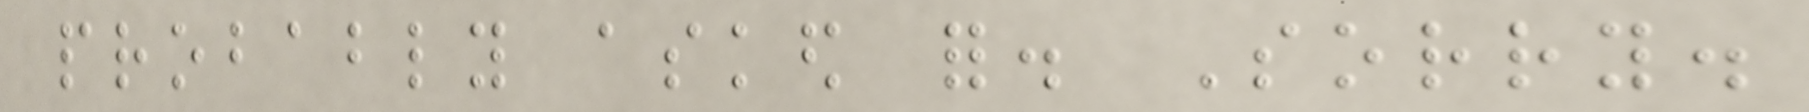probably asked for. Sorry.
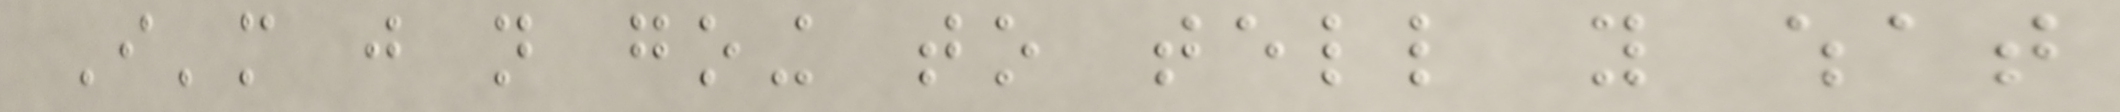I'm just not going to tell you what
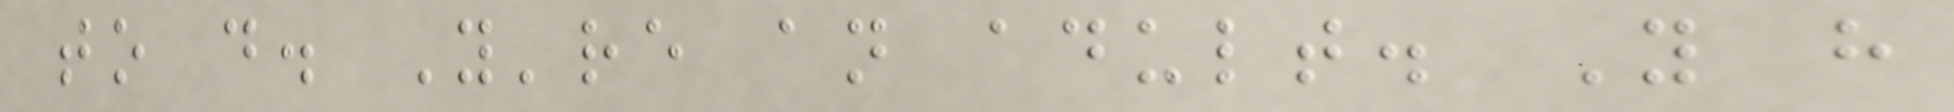to do. You're an adult. You have
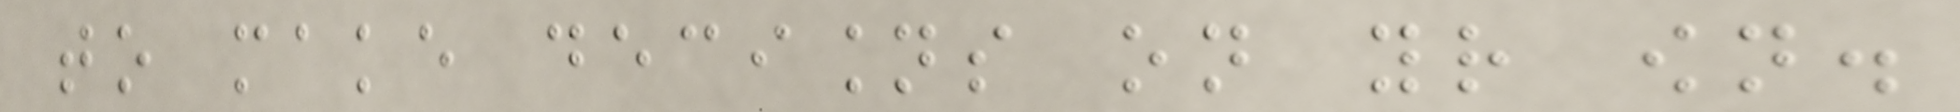to make decisions on your own.
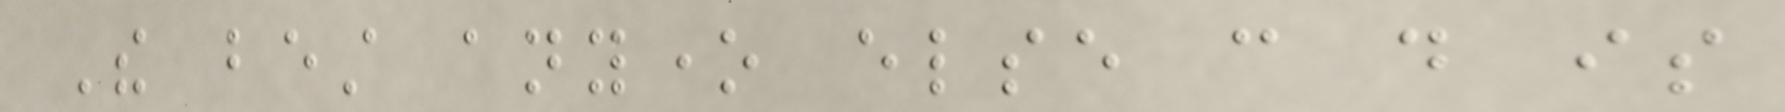The best anyone else can do is
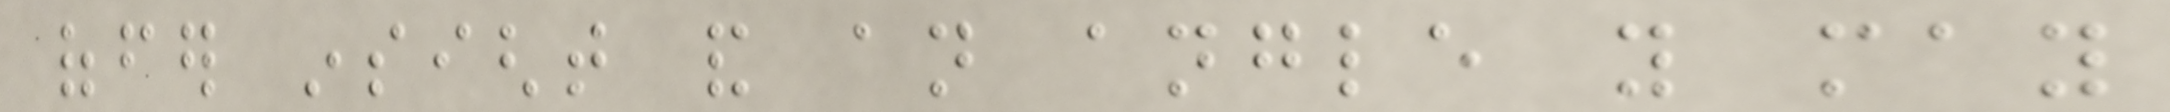offer insight and an angle you may
